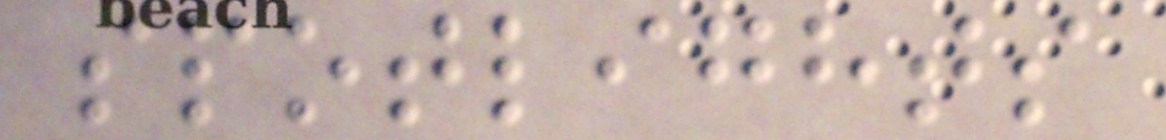spotlights
